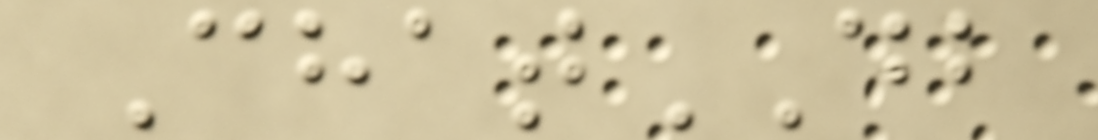ChatDB
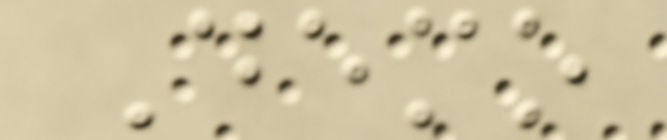Demo
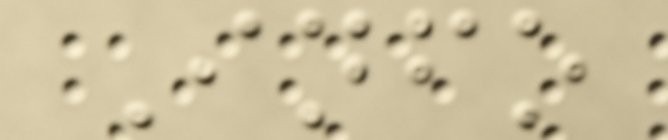Info
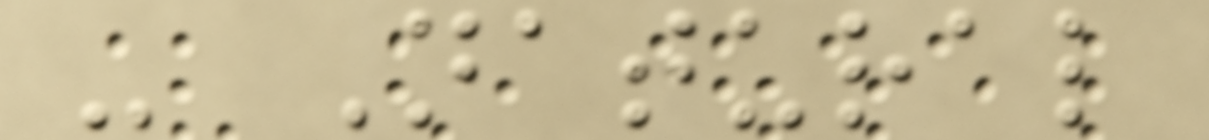- Natural
